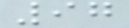97
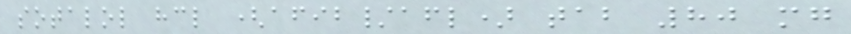sotalol hcl (afib/afl) tab 80 mg
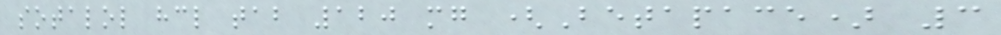sotalol hcl tab 120 mg (Betapace) 3
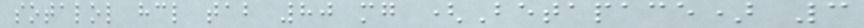sotalol hcl tab 80 mg (Betapace) 3
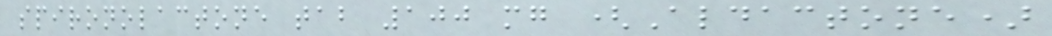spironolactone tab 100 mg (Aldactone)
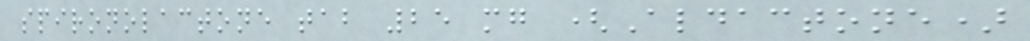spironolactone tab 25 mg (Aldactone)
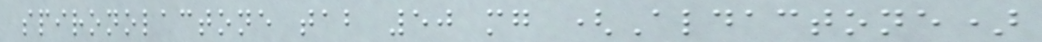spironolactone tab 50 mg (Aldactone)
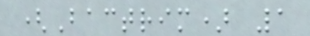(Bactrim) 1
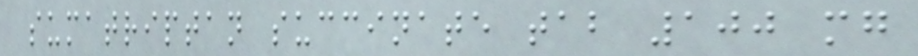sumatriptan succinate tab 100 mg
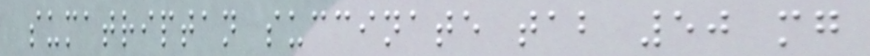sumatriptan succinate tab 50 mg
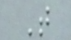T
